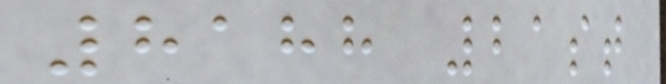8188 21st
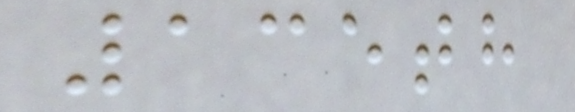135th
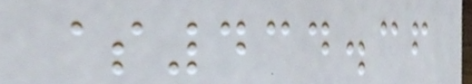$434.36
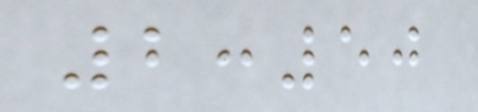2:50
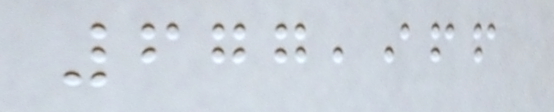677,966
